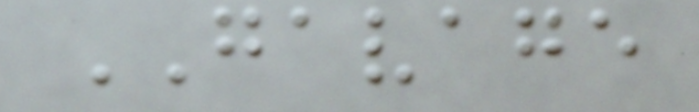GAVAGE
